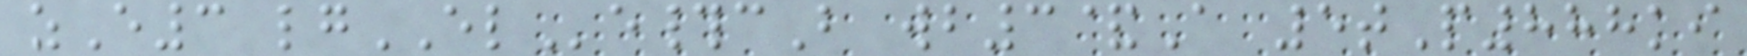zE3 lgELe#cB wb3&A 5tP888ki
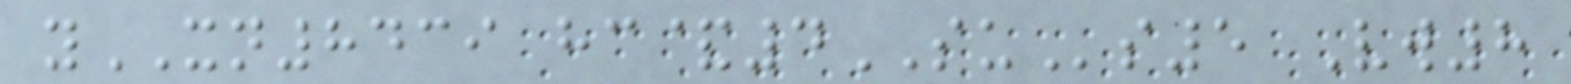yXN8439 hc&4SUs5 Vw8
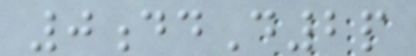0ddD2p
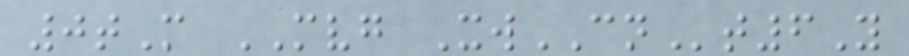0tM MVG XwCNt6Y
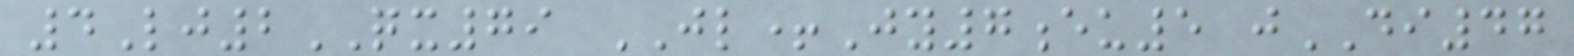4Lj2QX79 JL+Jy7eu5 jDI47
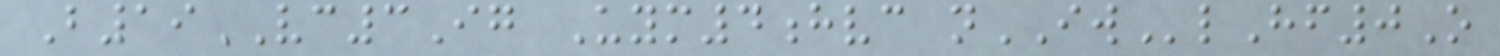B19VC3Ig Uym4hvc nIWlHf0O
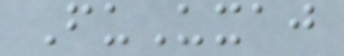FuUxaj
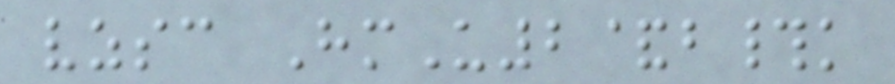vzsc HmU2&b#k
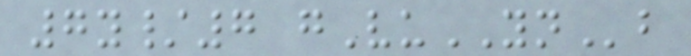7y/7 gVuYNb
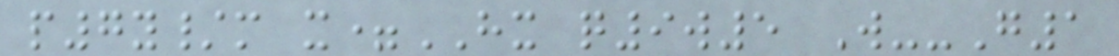p7y/m x=HX q9w5 W--G1
